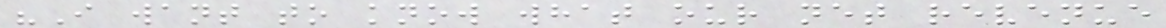"I want to know what our net revenue
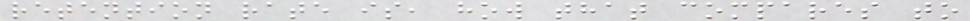retention rate is, how that compares to
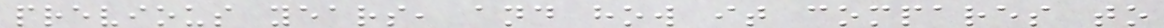previous years, and how it compares to
